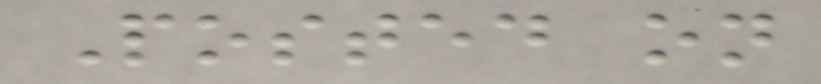Posted on
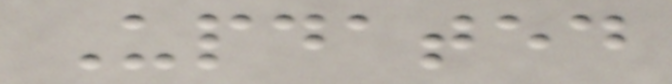Updated
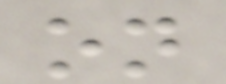on
